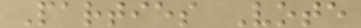Parties Vote
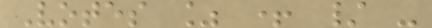Votes % + / -
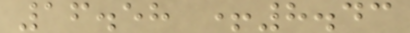16.58 +8.43
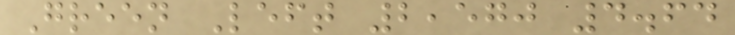Green Left 2,570 4.64
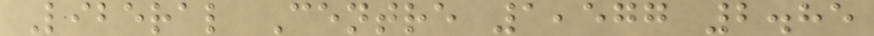Liberal Centre 1,577 2.85
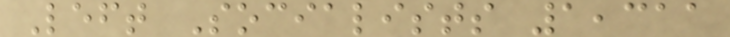Left Socialists 1,311
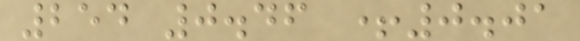254 0.46 +0.01
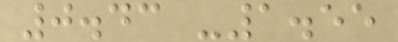0.43 -1.55
